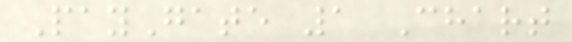PayGate 1 Chart
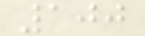100
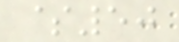$50
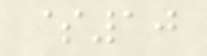$10
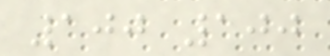100 100
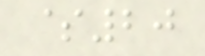$20
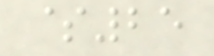$25
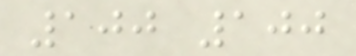100 100
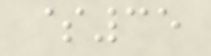$35
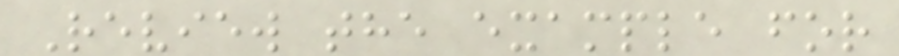Review the example for
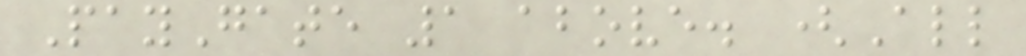PayGate 1 above. (All
